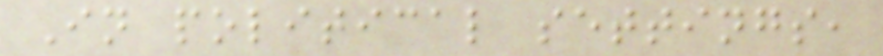In political settings,
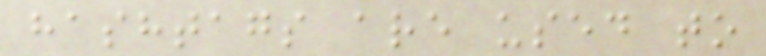hashtags are used to
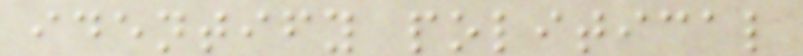identify political
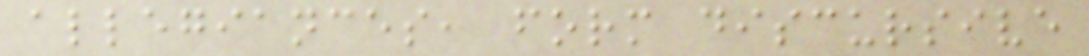allegiances, form discursive
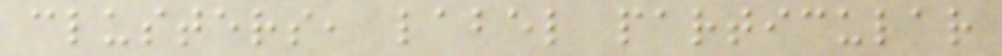clusters, label particular
